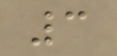3
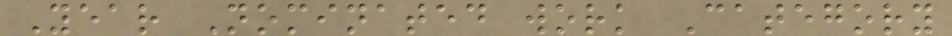Year Nominated work Category
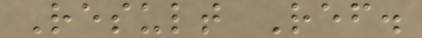Result Ref.
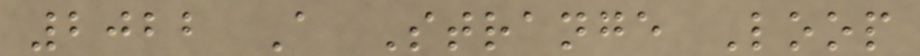2022 A Strange Loop
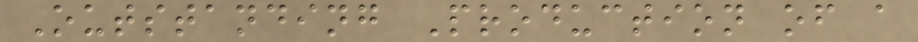Outstanding Production of a
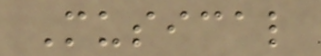Musical
